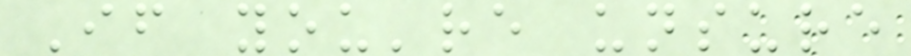If you're unsure
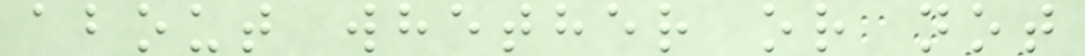about whether or not
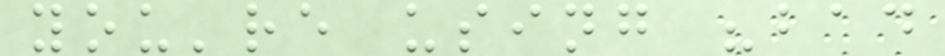you're using "bad
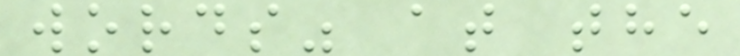words" at the
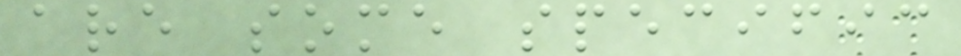are some specific
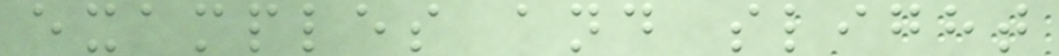examples and slight
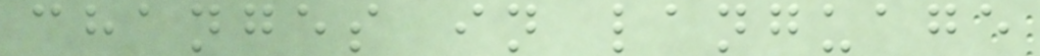changes in language
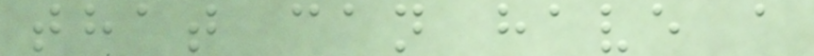that can have a
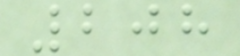208
